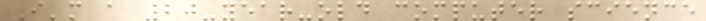I'm a 20-year-old computer science
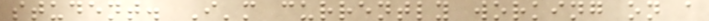student. I'm currently working on a
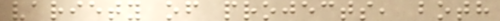variety of projects, both
